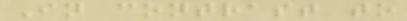In contrast to
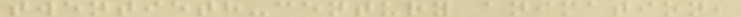twentieth-century animation,
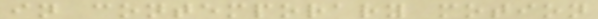in contemporary motion
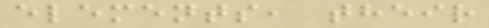elements, their
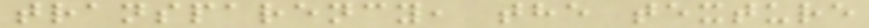transparency, the texture
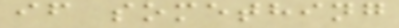if something
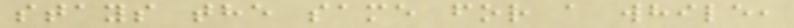stays the same for a while,
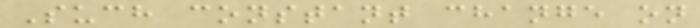Such constant change on
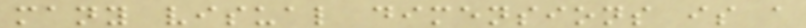many visual dimensions is a
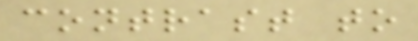contrast to
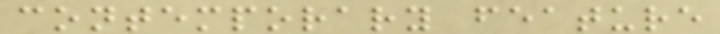contemporary feature
